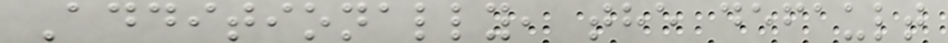Additionally, the default
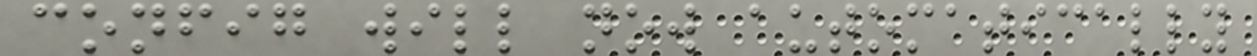config will now automatically
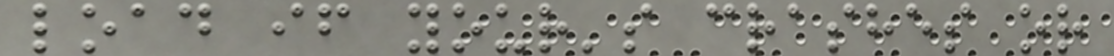load if your's crashes or
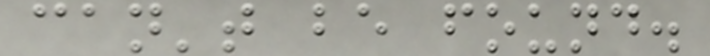can't be found.
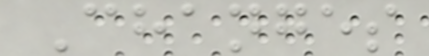Changes
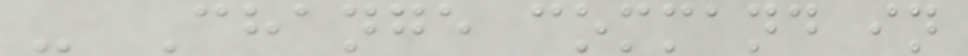- Change command in
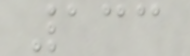133
